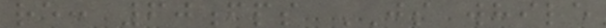re: 60fps JS while
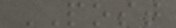POST
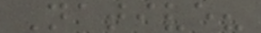Native?
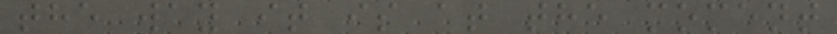the way it is at the moment
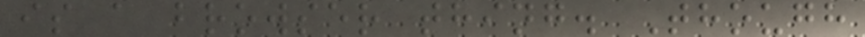is a browser thing. Though
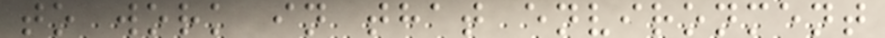to work in that environment
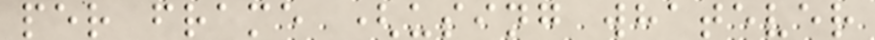per frame (using whatever
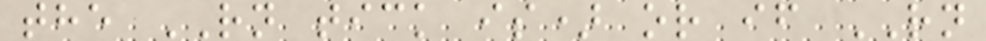the RN tick is) or if RN
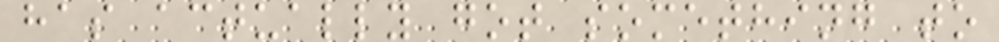has actually got something to
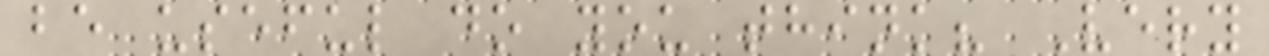be useful do you think? Very
